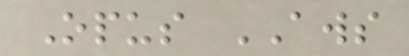Opus AWS
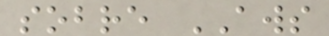sobre AWS
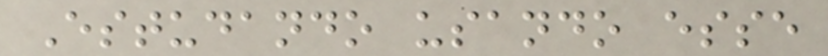Estudando usando esse
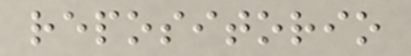repositorio
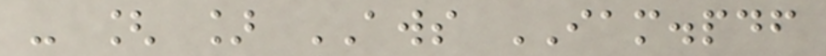- [ ] AWS IAM.pdf
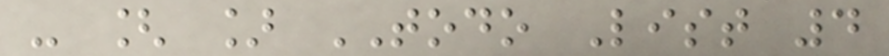- [ ] TODO List 4
